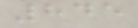845
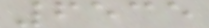6535
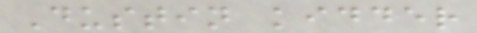Dustin kidder
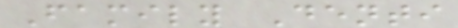Family Denti
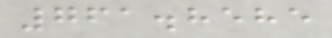761.8585
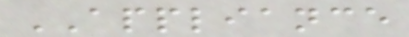APPLIANCE
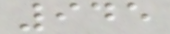945
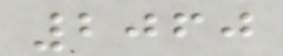2060
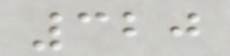320
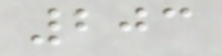203
